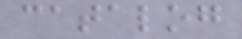catalog
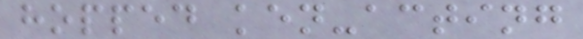hopped ken-acting
